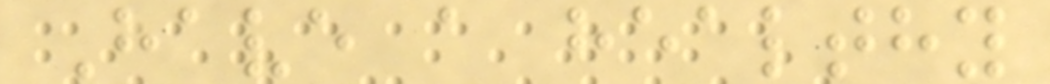Have a healthy
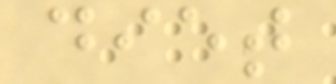diet
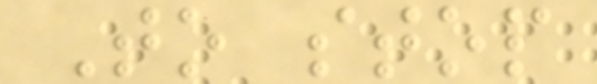To stop
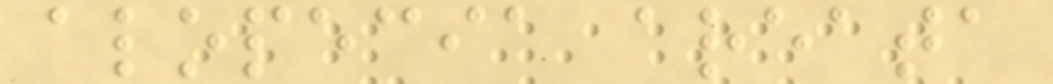alopecia areata
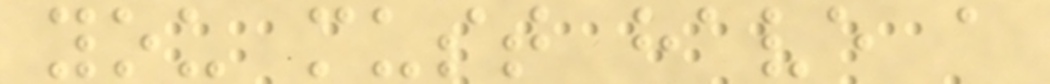you must have a
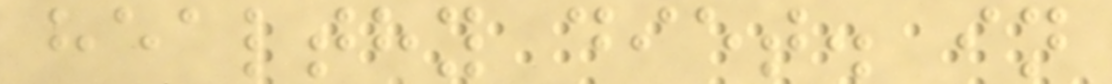healthy diet. in
